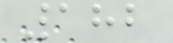182
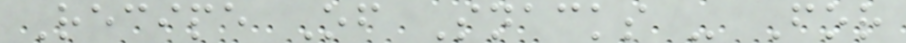Recipe Of Snacks - For
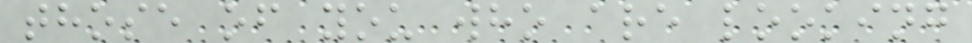those of you who are looking
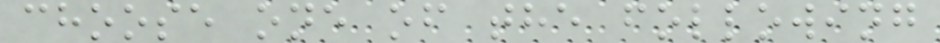choose one of the following
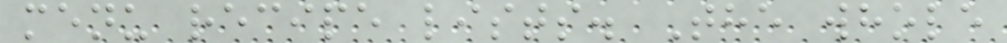menu recipe lists. The whole
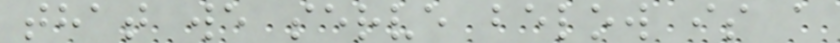that we serve below is a
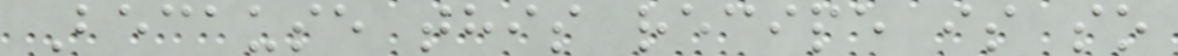Because this recipe is so
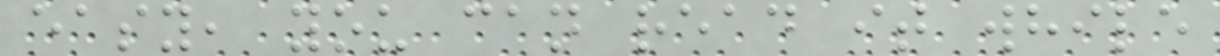easy, you can read it while
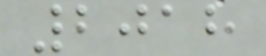2018
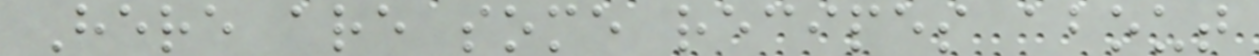Here are some recipes about
